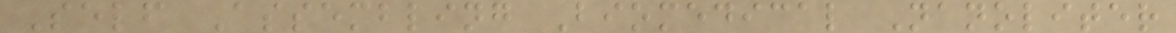Self Assembling Biomedical Nanoliter
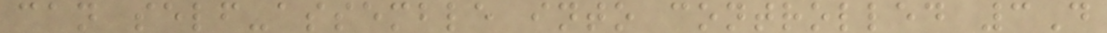can self-assemble into controlled 3D
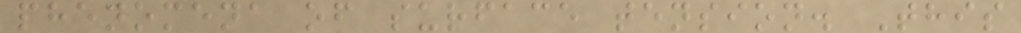phenomena of surface tension. This
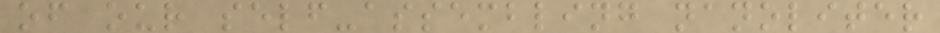of our self-assembling nanoliter
